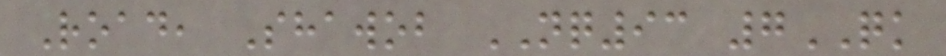Road, Shawob NQ93 7QK
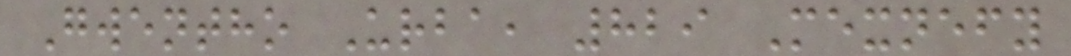Gwentho Urba, 829 Mexnefy
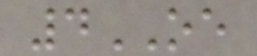4OE
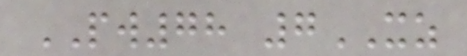PW78 7XZ
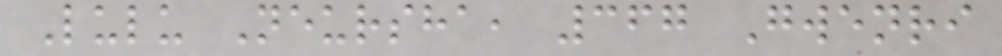Lulu Neursha, 367 Gwenri
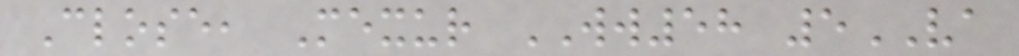Close, Mexur WW58 5VA
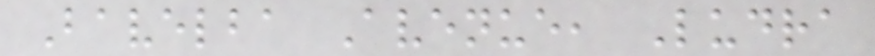Bavelba Avenue, Ludra
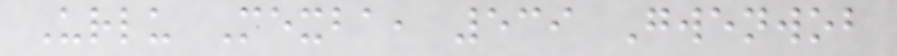Urlu Mexba, 539 Gwenwob
